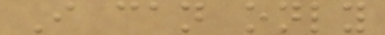I can only
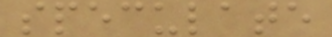speculate
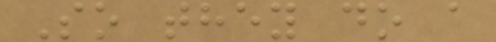So they do a
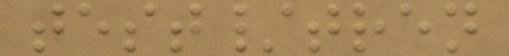test/tren
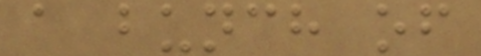a bunch of
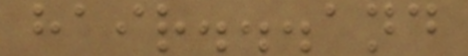hair...and
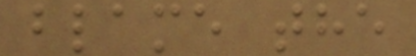blame the
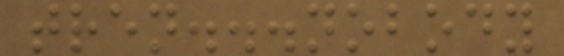tren...nobody
